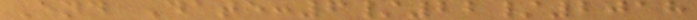End Date:6/22/2018
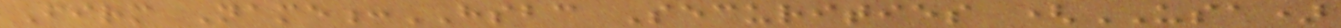Firm Name:HSBC Securities (USA)
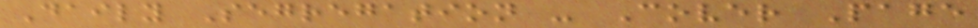Daily Segregation - Cover Page
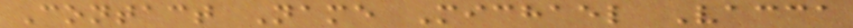Contact Name Michael Vacca
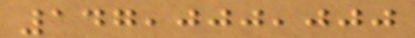147,000,000
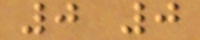0 0
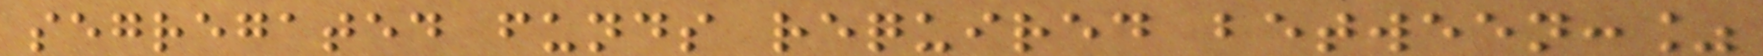segregated funds required between:%
